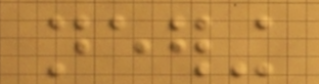neering
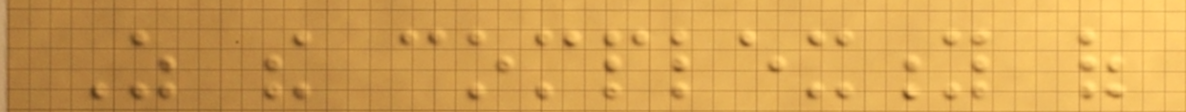As the complexity of
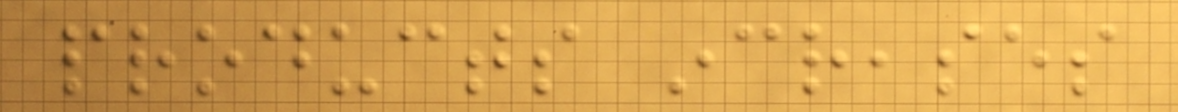products increases
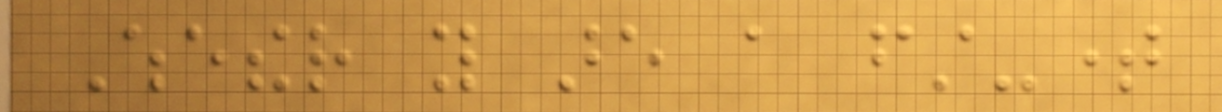Whether you are a first-time
